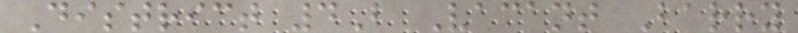District 4B Vacant Barry
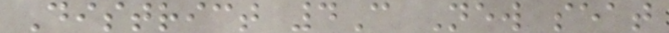District 4C New seat
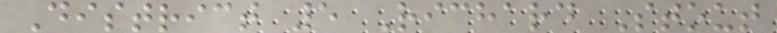District 5 Richard Stout
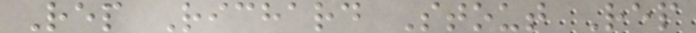Rep Richard Stout Rep
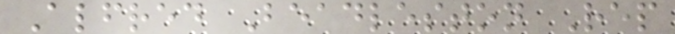Alfred Beadleston Rep
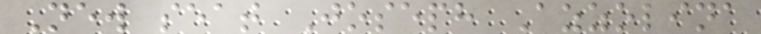New seat Joseph Azzolina
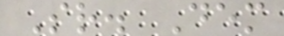Sr. Dem
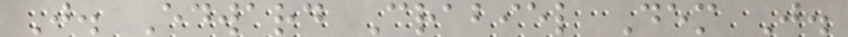J. Edward Crabiel Dem J.
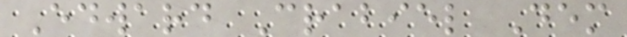Edward Crabiel Dem
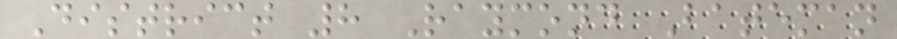District 8 Raymond Bateman
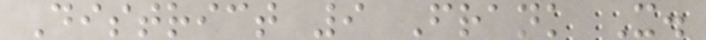District 9 Frank X.
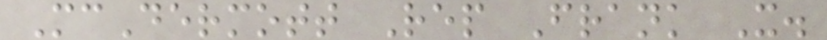McDermott Rep Frank X.
